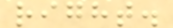right.
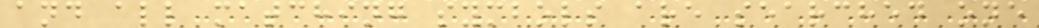and all matching symbols are searched one
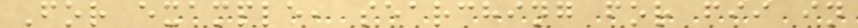For example, searching for fii in
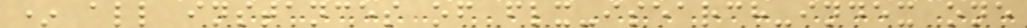* all instances of flx-isearch-index one
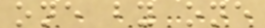one by one
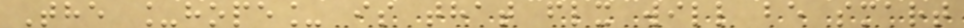The _hope_ is that flx will be smart
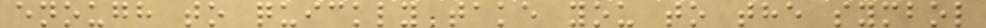enough to quickly take you to the symbol
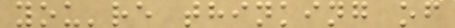you're thinking of
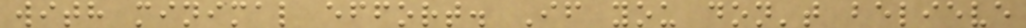with minimal effort. If you don't believe
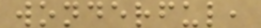wonderful,
